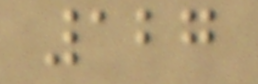127
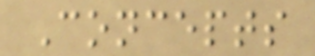Concepts
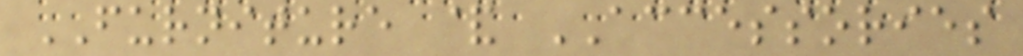FURNITURE & ACCESSORIES
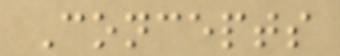Concepts
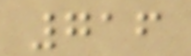716
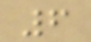6
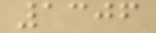1306
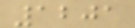1201
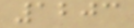1203
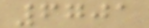6701
